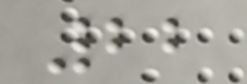22
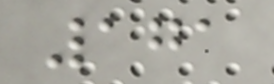171
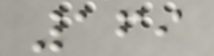169
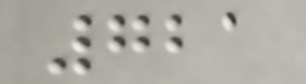721
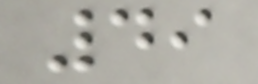49
